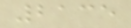2135
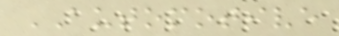AUTOMOTIVE
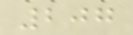207
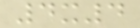4x4
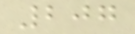207
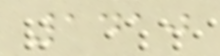1410
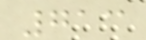713
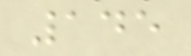145
